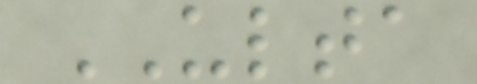ULTA
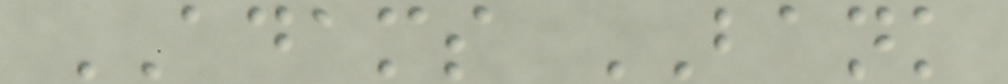ADAMS BANK
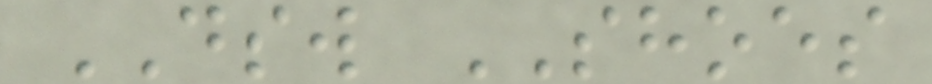DSW SHOES
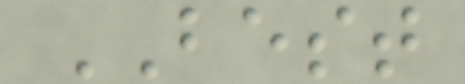BEST
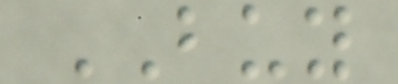BUY
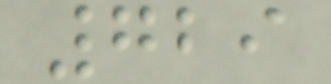729
